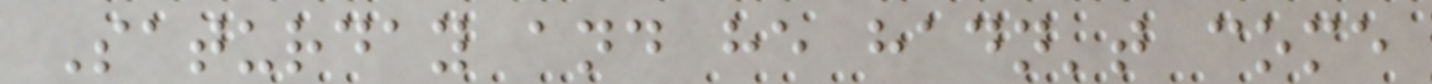Saturday and he hadn't come
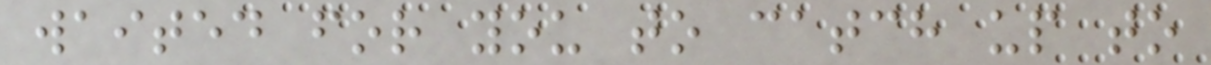waited for you to catch up to
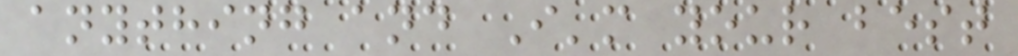anything and I'm your best
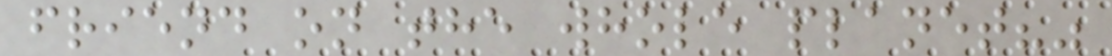friend on the whole planet?"
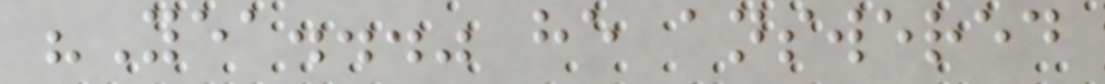"Yea..." he answered
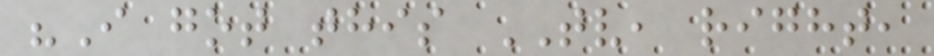"I got this TV, right,
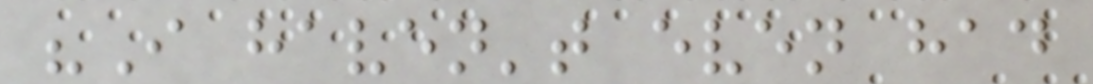"I haven't even had
